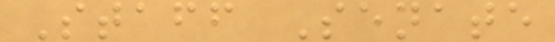Staff Senate
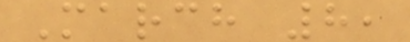March 8,
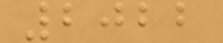2022
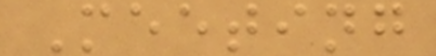Meeting
